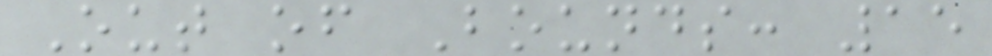Out of Bounds: 15
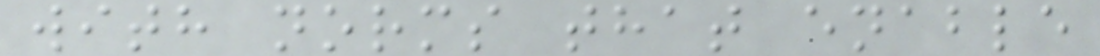with norms that enable
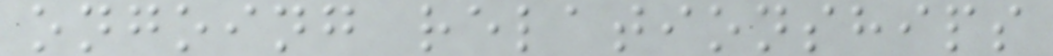ongoing relationships
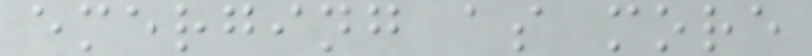emerging as more
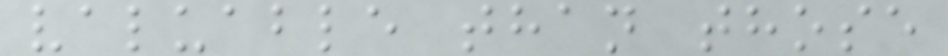valuable than those
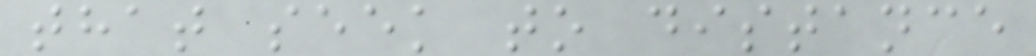that seek to distance
